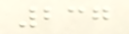237
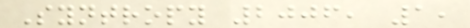Syntropy 2006, 1,
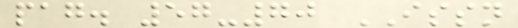pag. 57-70 ISSN
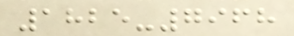1825-7968
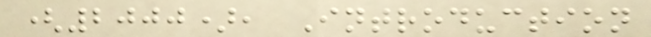(2000), Introduction
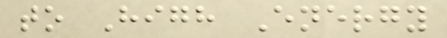to High Energy
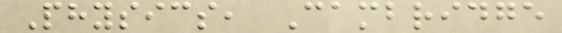Physics, Cambridge
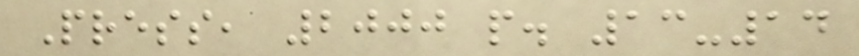Press, 2000 p. 13-14
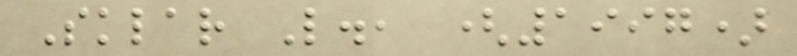Sklar L., (1997)
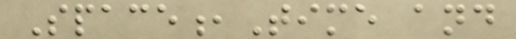Space,Time and
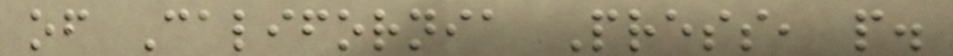of California Press, p.
